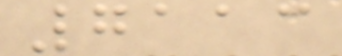7113
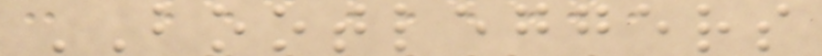BOOTLEGGERS
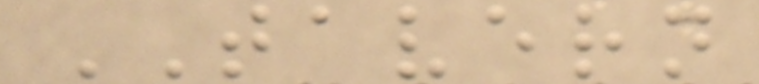TAVERN
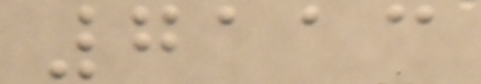7113
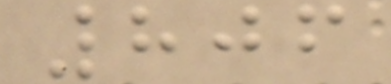806
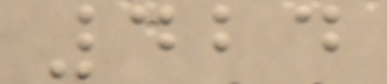424
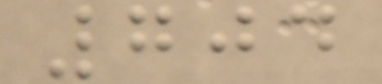704
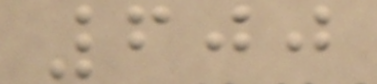600
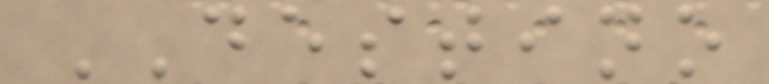DESTINO
